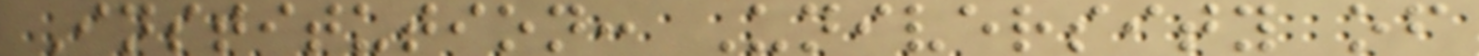Institution: University of
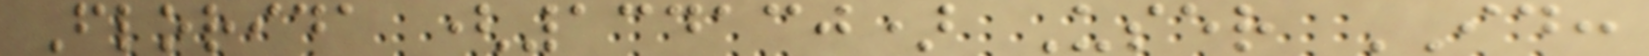Florida (134130) User ID:
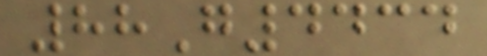88G4434
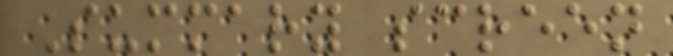Summary screen
